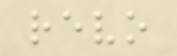revo
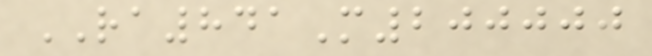RA841M200000
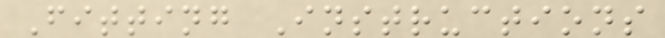Fitting Instructions
